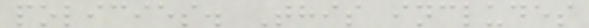policies. This includes
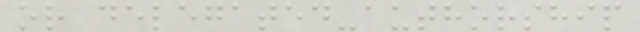or delegated-authorship
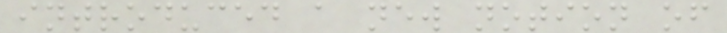introduced a new notion of
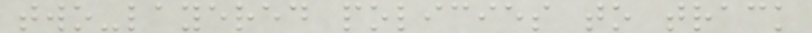two-layered policies to track
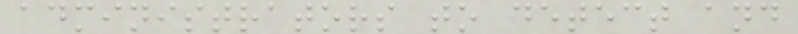administrators to detect and
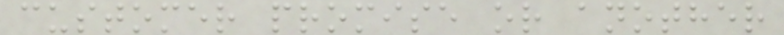customer promise or another
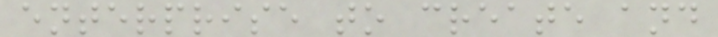enterprise to create and
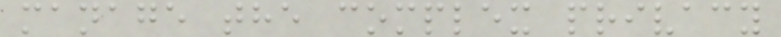manage the complex privacy
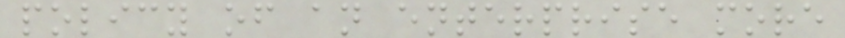policy of an enterprise more
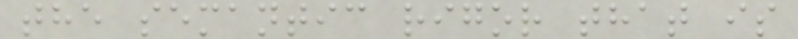the semantic rigor that is
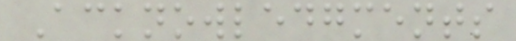Acknowledgments
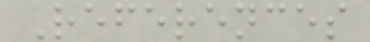References
